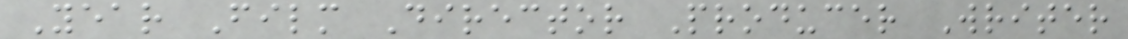Year Film Director Producer Writer
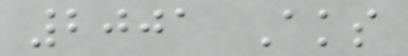2001 Aks
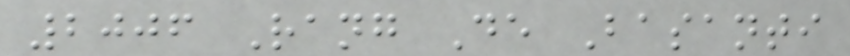2006 Rang De Basanti
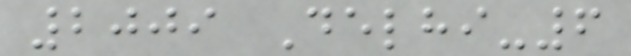2009 Delhi-6
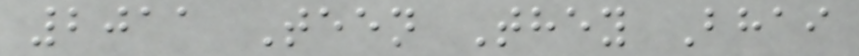2011 Teen They Bhai
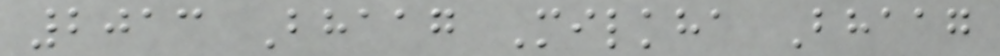2013 Bhaag Milkha Bhaag
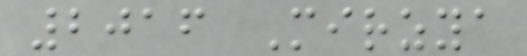2016 Mirzya
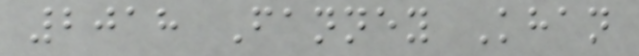2018 Fanney Khan
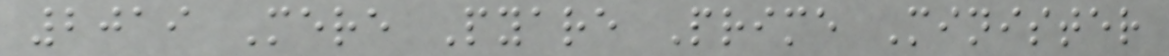2019 Mere Pyare Prime Minister
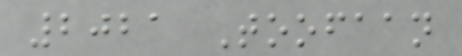2021 Toofaan
